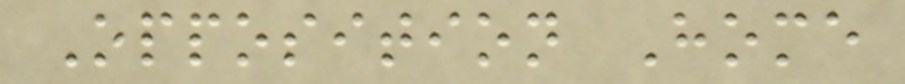Opposition Home
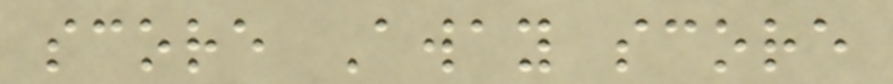score Away score
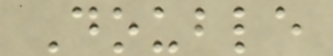Double
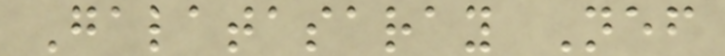Galatasaray Nef
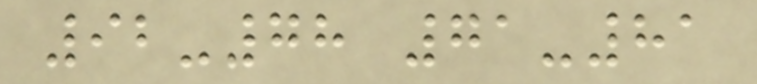92-78 71-81
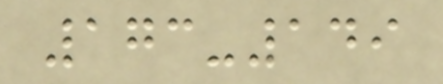173-149
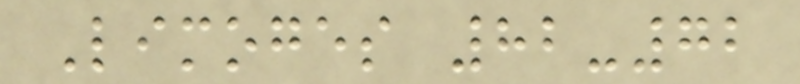Limoges 82-72
